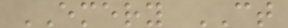EMERY CT
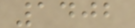1402
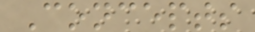Concepts
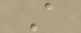A
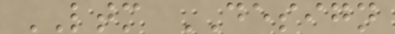LTM DESIGN
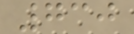730
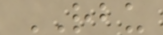RBU
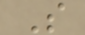S
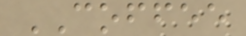COFFEE
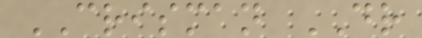CRISMAN DR
